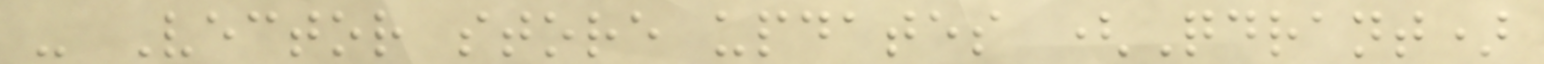- Vector store updates (Qdrant)
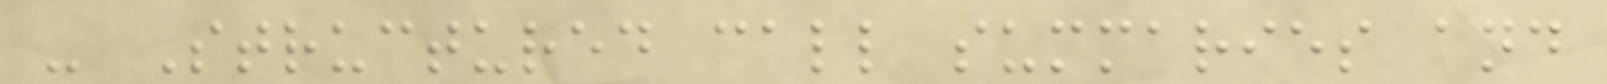- Structured call summaries and
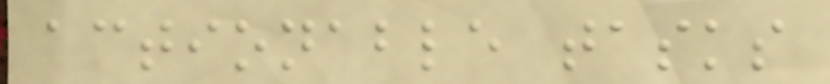actionable tasks
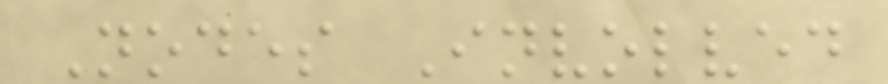Nodes Involved
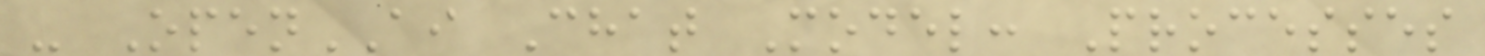- OpenAI Chat Model: Processes
